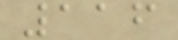116
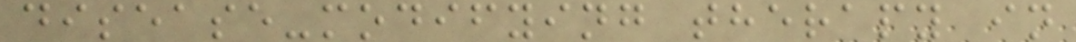disease-modifying therapy in
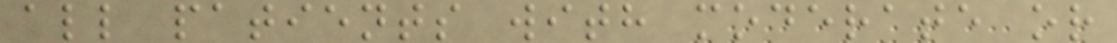all patients with moderate or
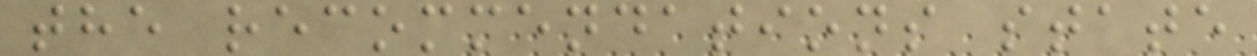the recommendations state
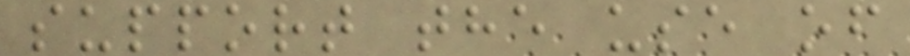support the use of
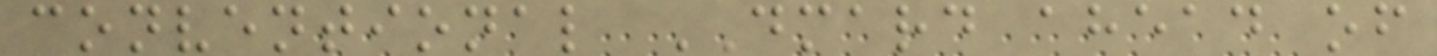conventional DMARD ahead of
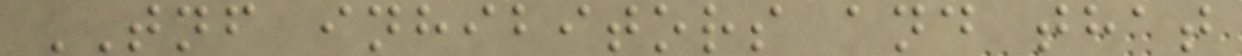TNF inhibitors and that
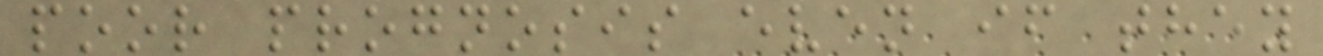poor prognosis even if they
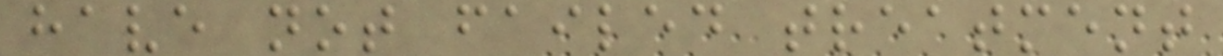have not failed treatment
